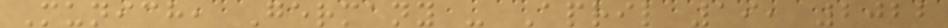Munich, Germany - April 19, 2022
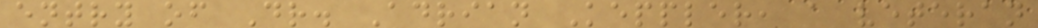entry of Dr. Adrian Keppler, a veteran
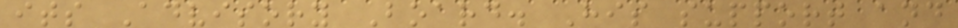its Advisory Board. His support and
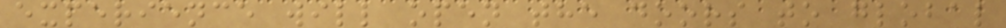experience will open the doors to global
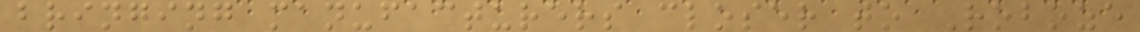bringing manufacturers closer to Roboze
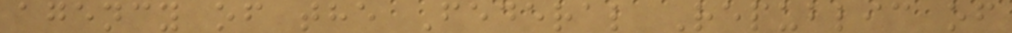agency of the Federal Republic of
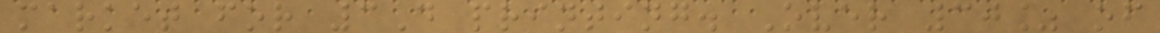market for 3D printing. Over 30% of
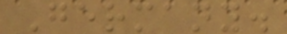Germany.
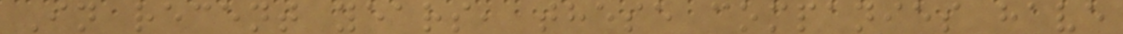In recent years, these companies have
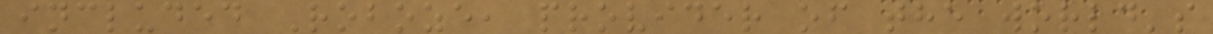included Roboze, provider of the world's
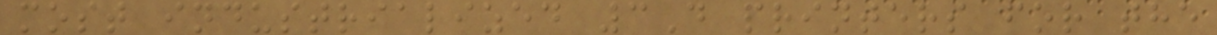most industrialized 3D printers for the
